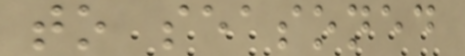to seasoned
